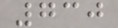730
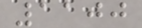1100
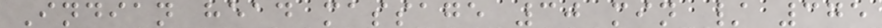Indian head massage 30 min / 375
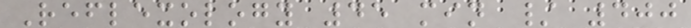Reflexology 45 min / 400
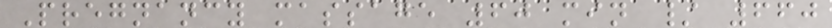Pregnancy massage 60 min / 660
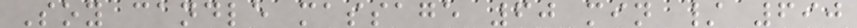Soy candle massage 60 min / 690
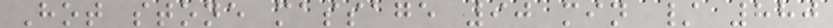Hot stone massage 90 min / 880
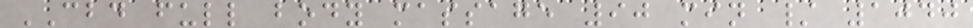CBD full body massage 90 min / 1040
